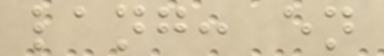lang: en
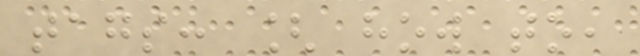tags: [ how to,
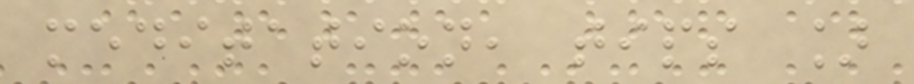meditation, tips ]
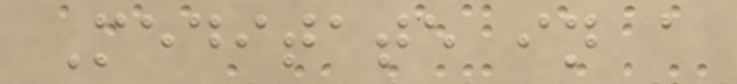Meditate in a
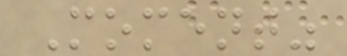Moment"
